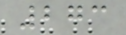273
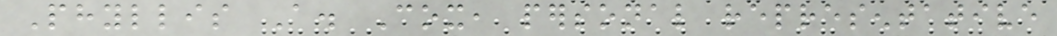Phyllis A. Cox, personal representative
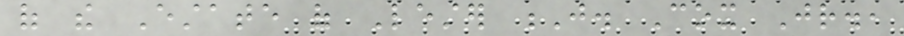of the Estate of Lester J. Cox Jr.,
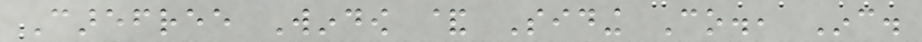Carefree Window & Siding Co., Inc.
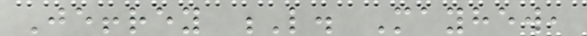Jeffrey L. Mayhew,
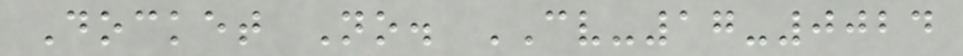Docket No. CV-17-0024
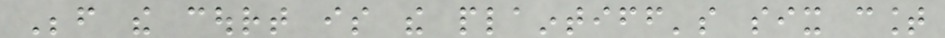Before the court is the plaintiff's six count
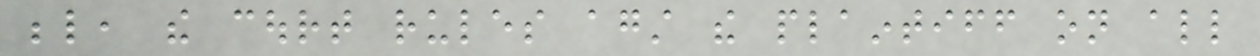below, the court rules against the plaintiff on all
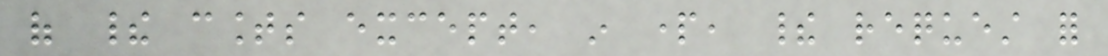of their counts except, in part, their request for
